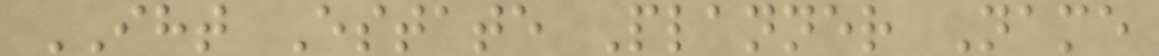IHT Estate Planner Name
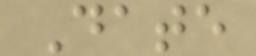Date
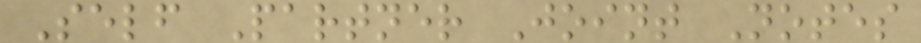Self Partner Joint Notes
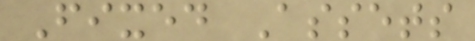Fixed Assets
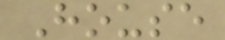House
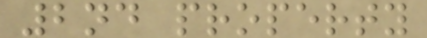2nd property
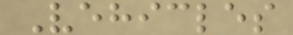Vehicles
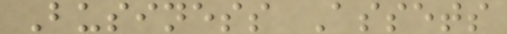Business Assets
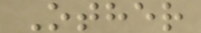Other
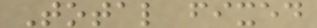Total fixed
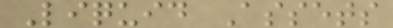Liquid Assets
